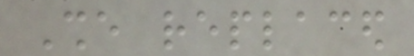She replaced
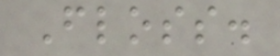Floss.
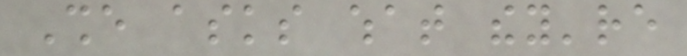She asks what they're
